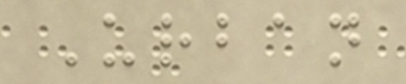Urban
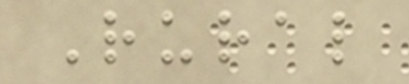Rural
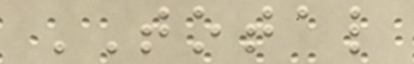TOTAL
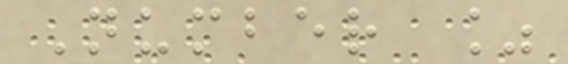Number %
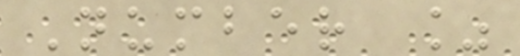Number %
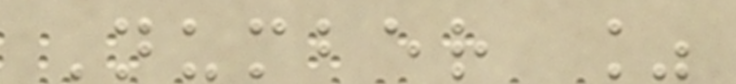Number %
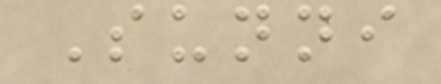Sunni
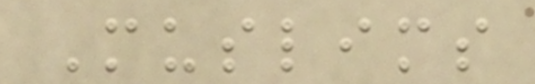Muslims
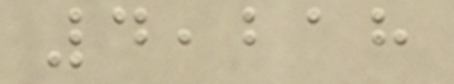4,218
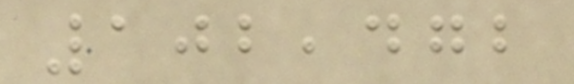102,472
